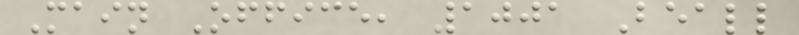Main Office, 1001 Beall
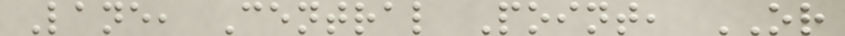Lane, Central Point, OR
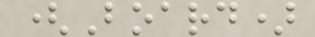(Board)
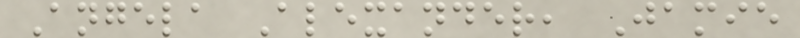Angela Alexander, Jamie
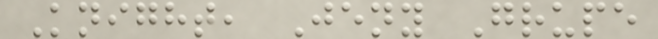Knight, Jeny Grupe
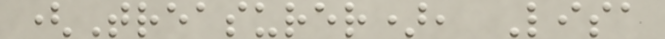(Treasurer), Lisa
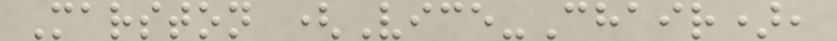Marston (Vice-Chair),
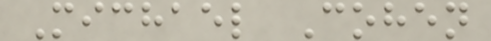Michael Cohen
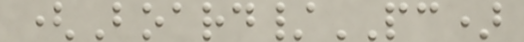(Board/PC)
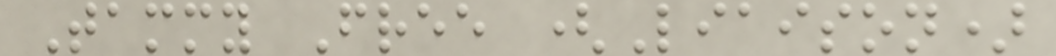Tammy Free (Liaison)
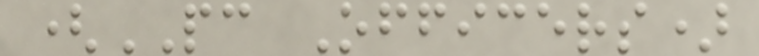(PC Officers)
